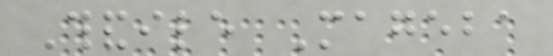Thandile Mageba
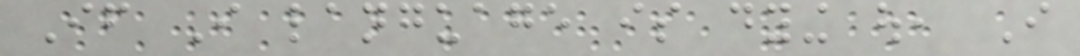If I language is dying out, I
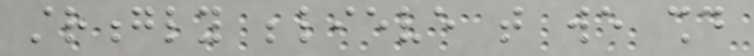strongly believe that we should
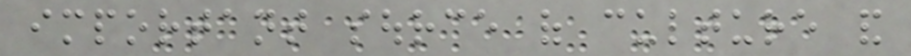important source of culture and
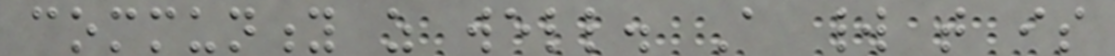community as well. A world that is
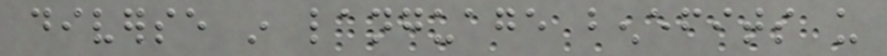diverse in language benefits us
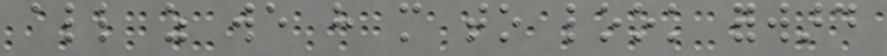all as we have more to look forward
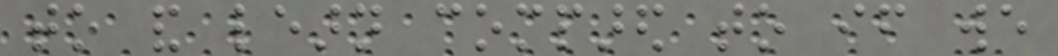to and learn compared to if we
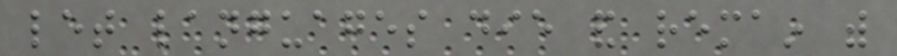let languages die and remain with
